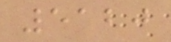5120
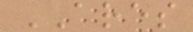ARES
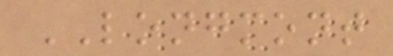LONGMONT
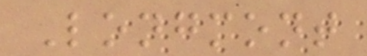Longmont
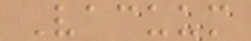Vacuum
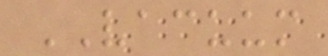VACUUM
